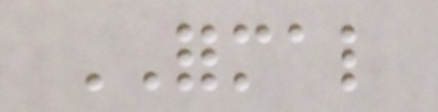FORMAL
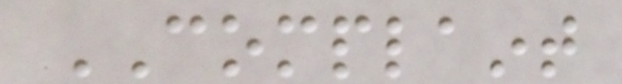COMPLAINT
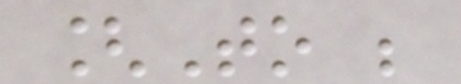[To be
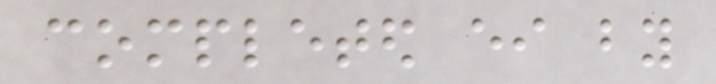completed either by
